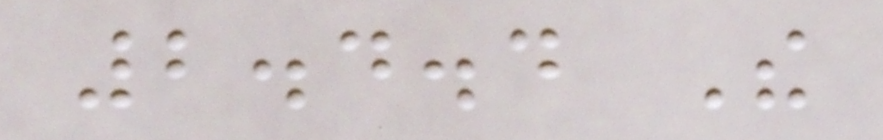2.4.4 The
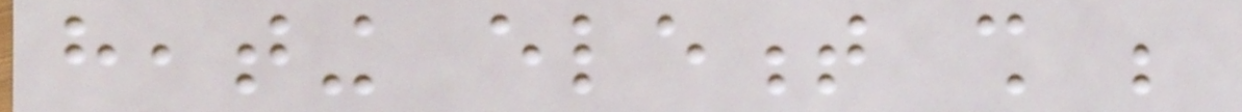heating element shall be
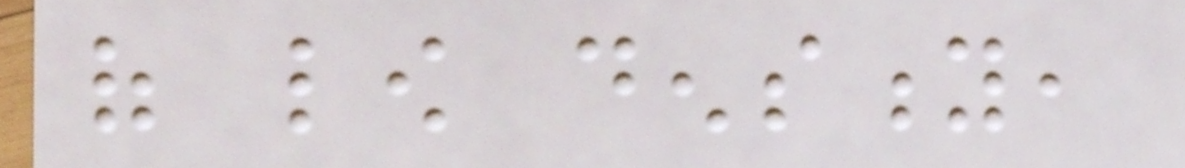of low density,
